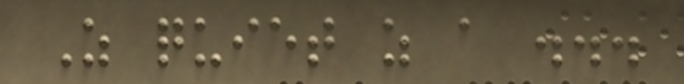As quiet as a ...
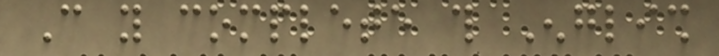Can you complete this English
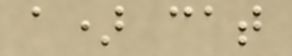a) cat
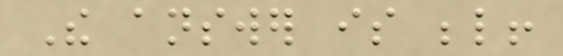The answer is below!
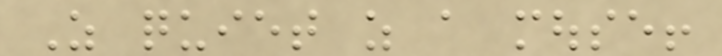As quiet as a mouse!
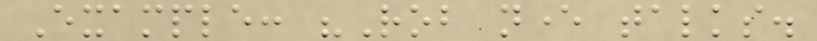Example: "Rob never talks.
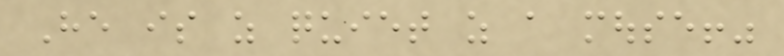He is as quiet as a mouse!"
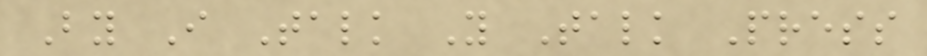By I Talk You Talk Press
